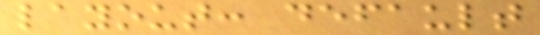layout: default
